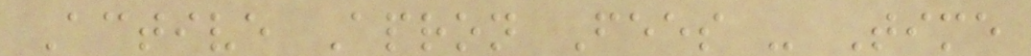Active Apron Fees - Time
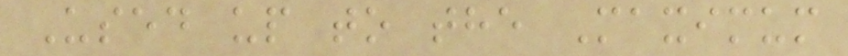Used up to the Maximum
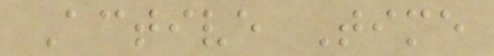Active Time
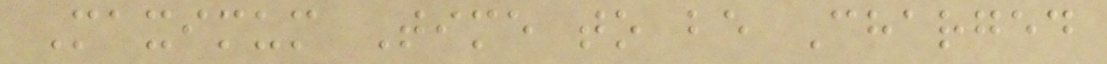Maximum Time to be Charged
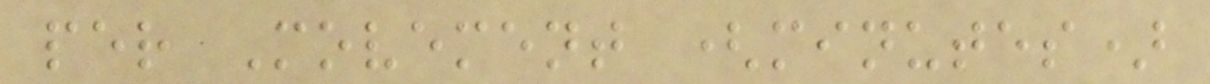per Movement (minutes)
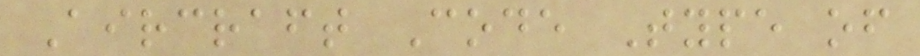Aircraft Code Type of
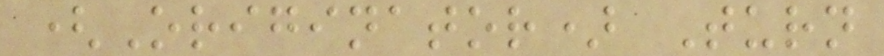(Originator) Turn
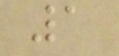1
